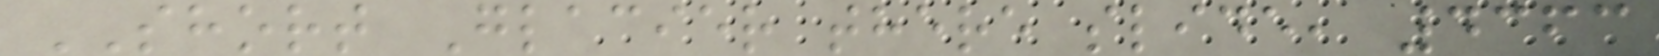SHORT Glacier there slide, 4363
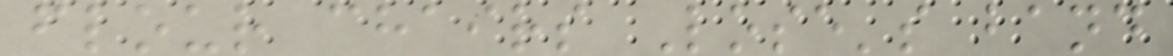flour chairs Lose's band
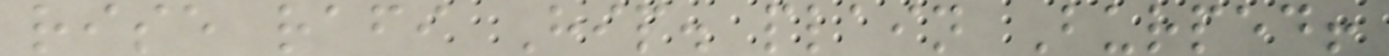rise rafi Hip. plain Burped!
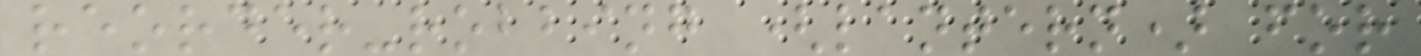reorder-robbing (lantern) for
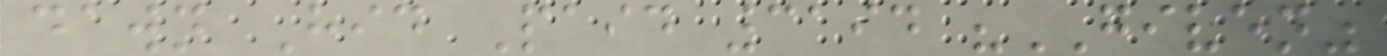dawn Hid Paid 3194 "GIVEN"
